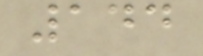144
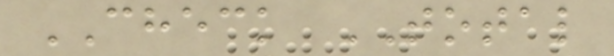CHECK TOTAL
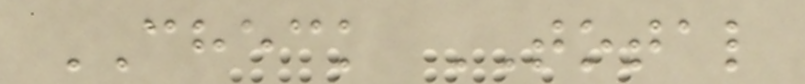CHECK TOTAL
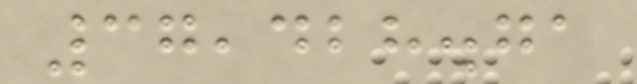37,428.71
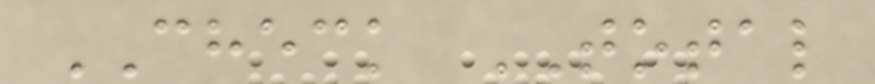CHECK TOTAL
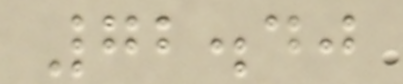72.40
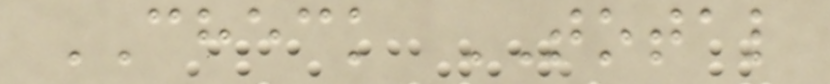CHECK TOTAL
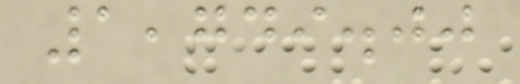1,749.00
